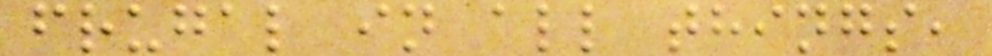frugal in all things,
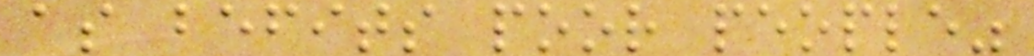as befits poor people"
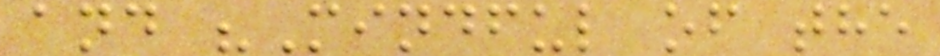and "Mindful of the
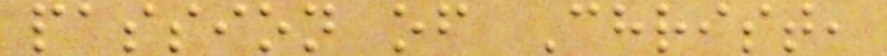passion of Christ,
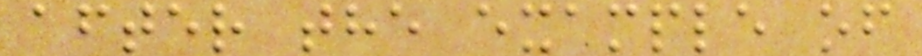after the example of
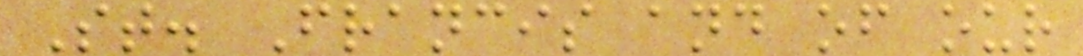St. Francis and of our
